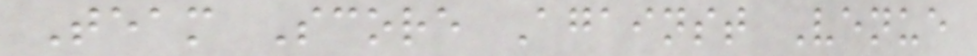Team Score Against Venue
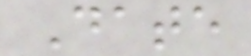Date
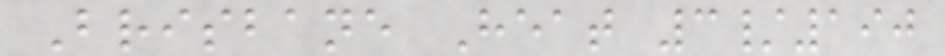Brisbane Heat 3/190
